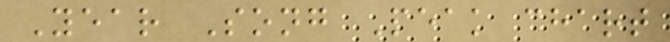Year Song Peak chart
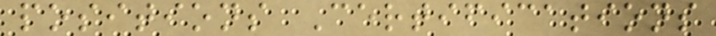positions Certifications
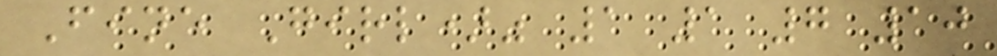Fine Girl)" 1 1 7 10
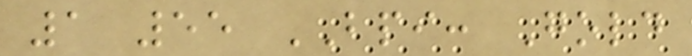1 55 BPI: Gold
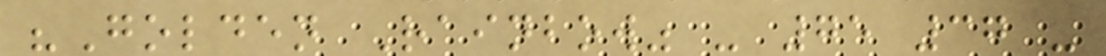"Golden Rainbow" - 75 37 -
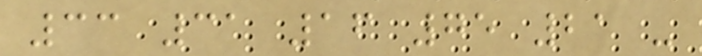33 31 16 75 21 -
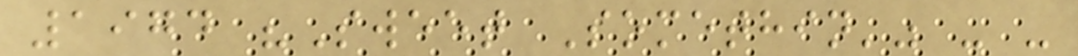1974 "Sweet Somethin'" - -
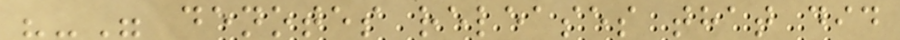"-" denotes releases that did
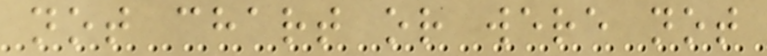not chart or were not
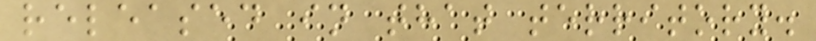released in that territory.
